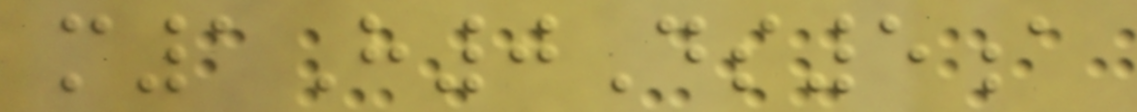m1H0Ds5a
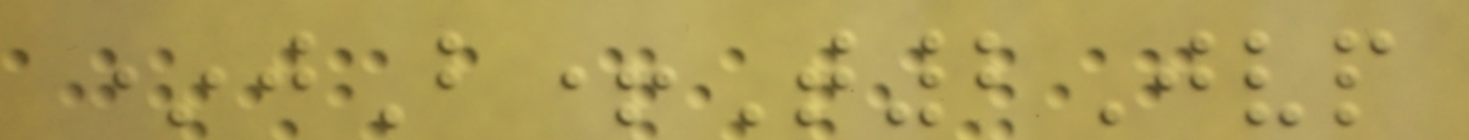*jB+T2Jvp
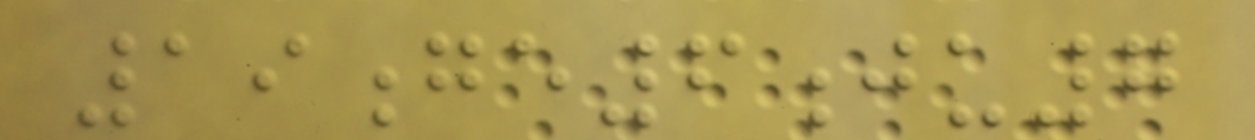19ge6ju7
